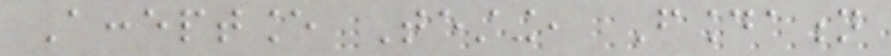Acceptance Testing, Foundation
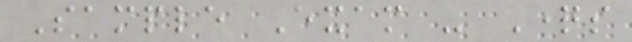Sample Exam - Questions
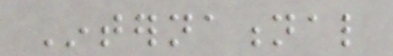International
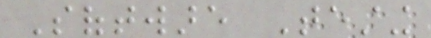Software Testing
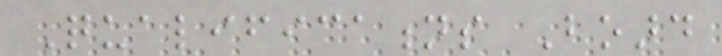Qualifications Board
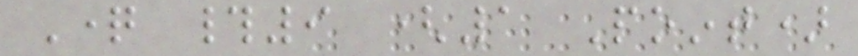Question #9 (1 Point)
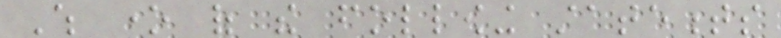Which one of the following statements
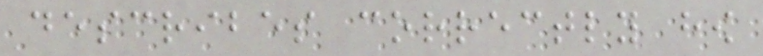describes correctly how
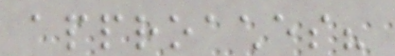approaches?
